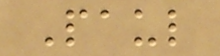Paul
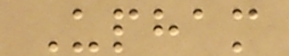Upham
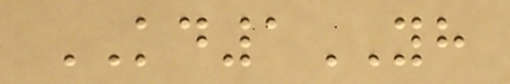KD1YH
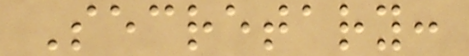Secretary:
